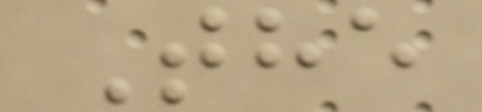The
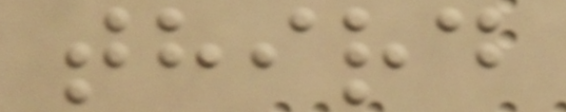third
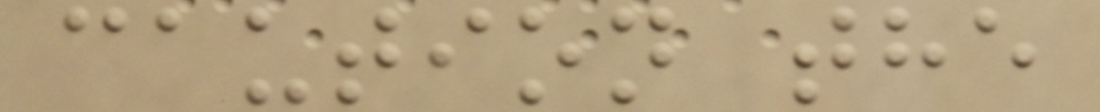caution the
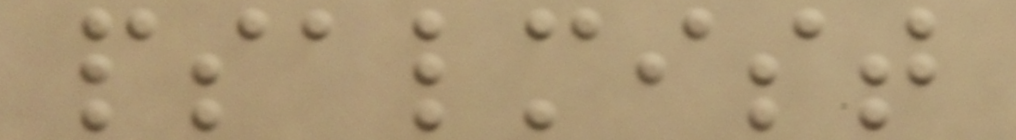psalmist
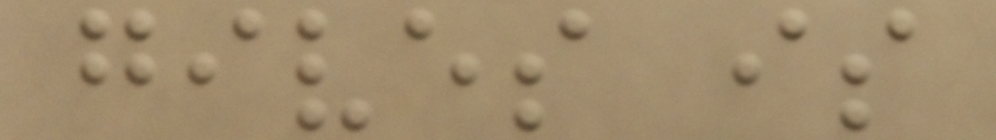gives is
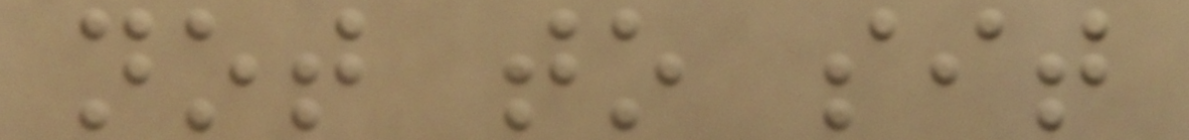not to sit
